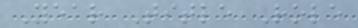Year Title Role
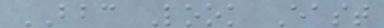BBC Look East
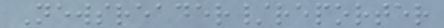Newsreader/reporter
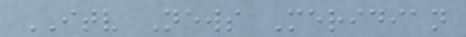ITV News Meridian
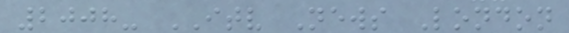2008- ITV News London
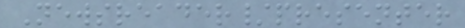Newsreader/presenter
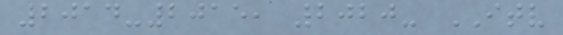2014-2015, 2020- ITV
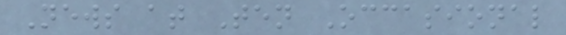News at Ten Occasional
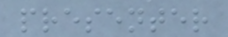presenter
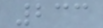233
